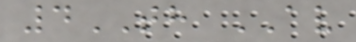4TH AV
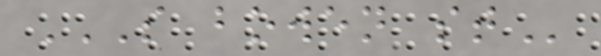S BOWEN ST
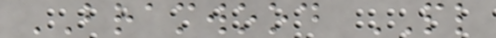BRAMWOOD PL
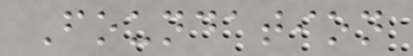Foundation
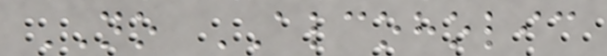NO ALCOHOLIC
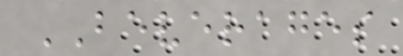BEVERAGES
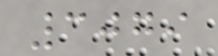3079
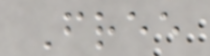Free
